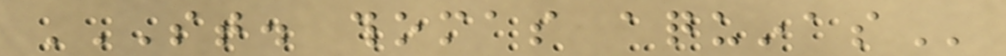ST. THOMAS AQUINAS
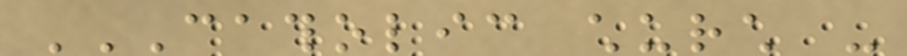CATHOLIC CHURCH -
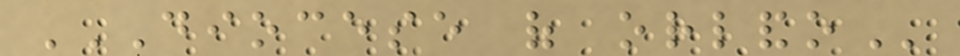DIOCESE OF ORLANDO
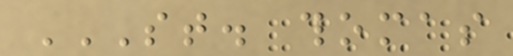ST. THOMAS
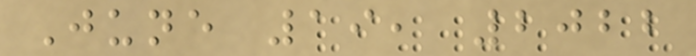June 19, 2022
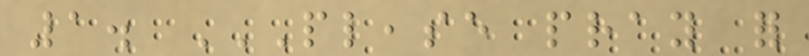1. PLEASE PRAY FOR
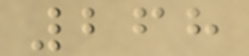268
